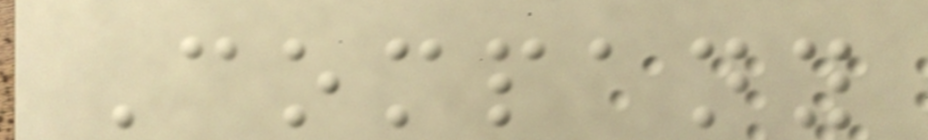Company
